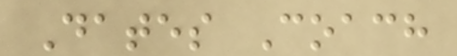Dates Coach
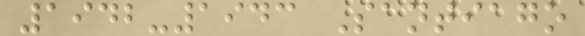1942-1943 Santiago
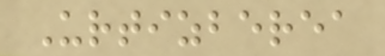Urtizberea
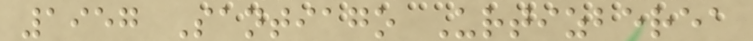1957 Santiago Urtizberea
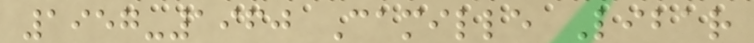1957-1960 Camille Libar
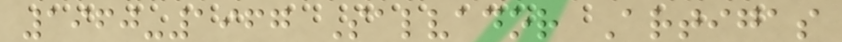1960-1967 Salvador Artigas
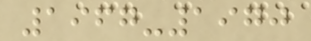1967-1970
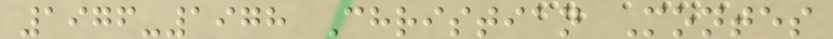1976-1978 Christian Montes
